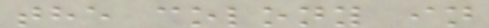the colony in
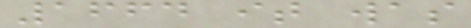1664 it was
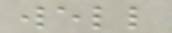well
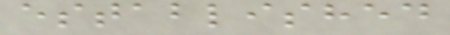established
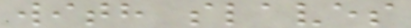with slaves
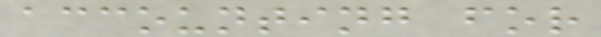accounting for
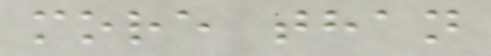more than
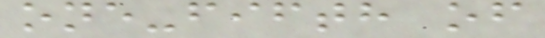one-fifth of
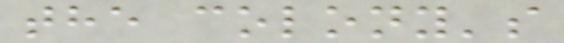the colony's
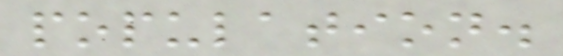population.
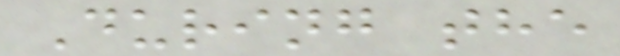During the
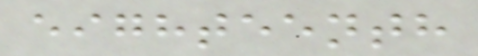eighteenth
